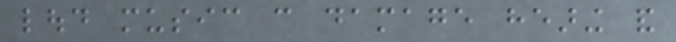loud music can damage hearing and
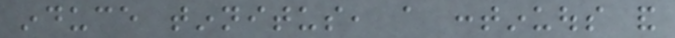induce tinnitus, a continuous and
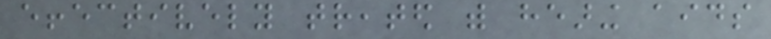effectively treated with hearing aids
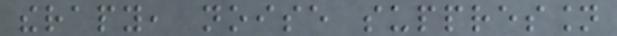therapy, noise suppression
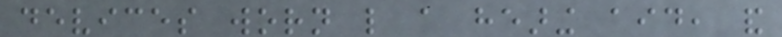devices worn like a hearing aid, and
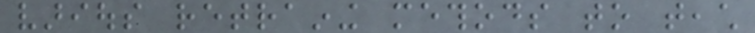various retraining methods to teach
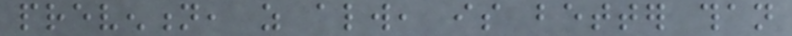prevention, as always, is better than
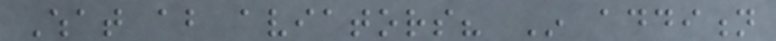What about aviators? In addition
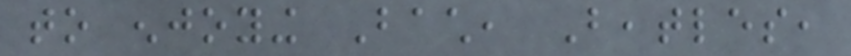to enjoying Bach, Beatles,
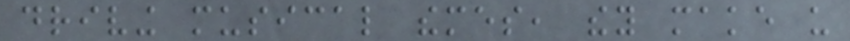driving musical themes, they make us
